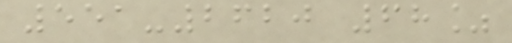551-2620 68%
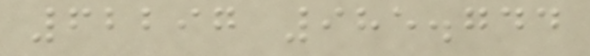62297 985.744
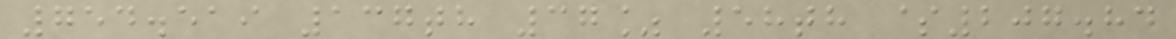754.519 137th 37% 58th $207.84
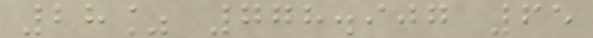28% 778.907 65
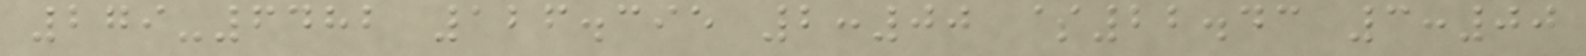279-6482 126.395 2:00 $22.43 3:00
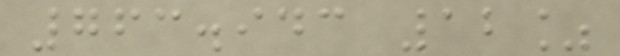763.943 12%
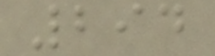294
